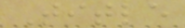Title
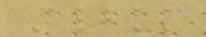Album
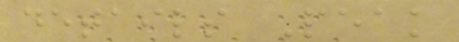details Peak
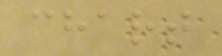chart
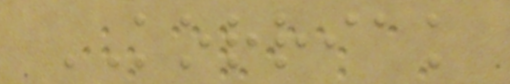KORRIAK
